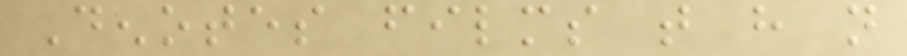Denotes films that have not
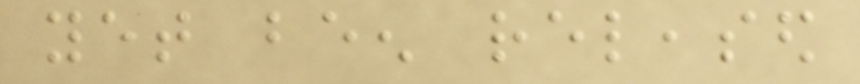yet been released
